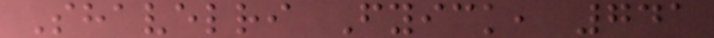Shavelri Fyick, 741
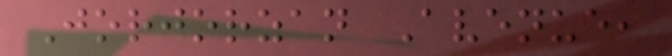Jorjorzan Avenue,
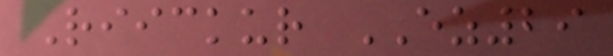Riickur EZ29
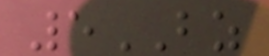5BZ
